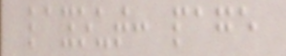layout: page
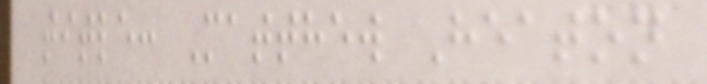title: Matthew Heaton
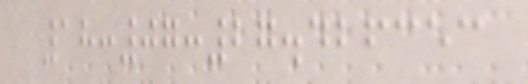18:07:27.426353
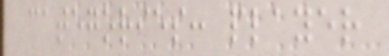categories: player
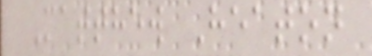Matthew Heaton
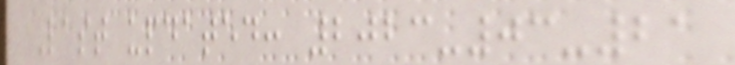Last updated: 2023-03-21
